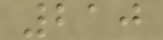210
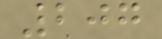207
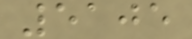5105
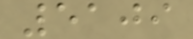5109
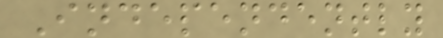Independently
